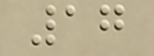17
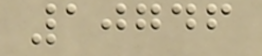10746
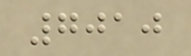7010
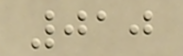010
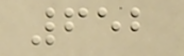652
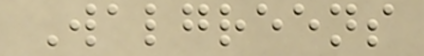Walgreens
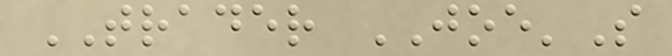TRADER JOE'S
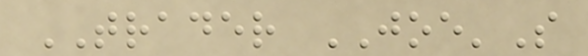TRADER JOE'S
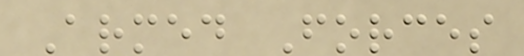Armed Forces
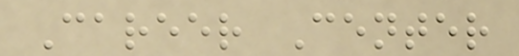Career Center
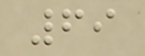69
